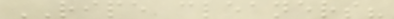RIPE cleaners?
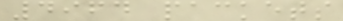4964 packets
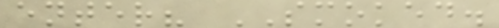enter? SMOKED.
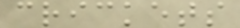crickets
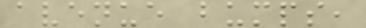avenue bumps,
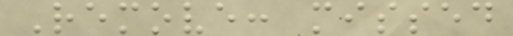Remove: missed
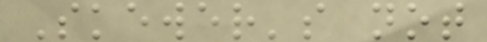Skewer's not
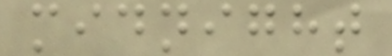midnight
